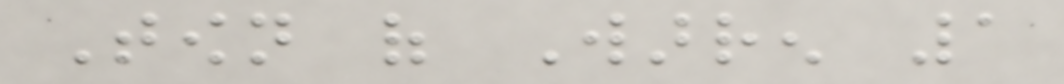Town of Warren 1
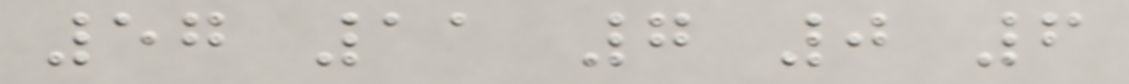57 11 7 0 6
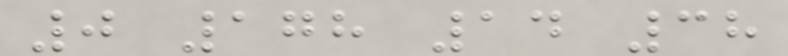0 178 14 38
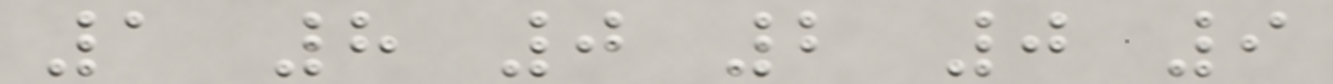1 8 0 2 0 9
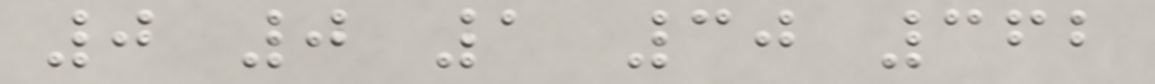0 0 1 30 362
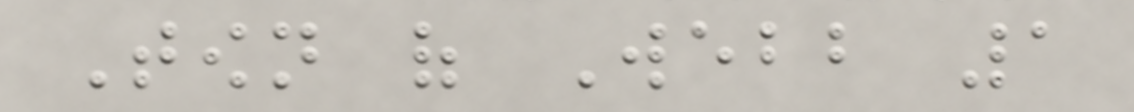Town of Webb 1
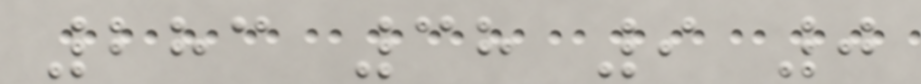283 38 9 0
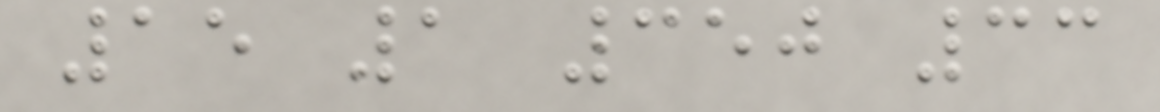15 1 350 33
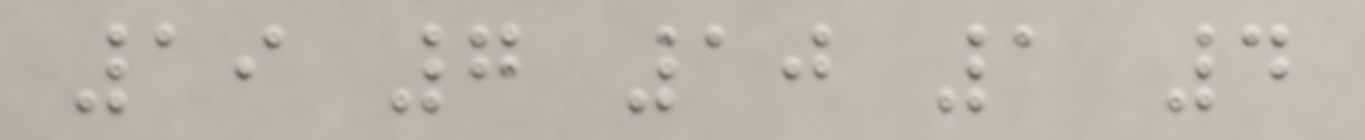19 7 10 1 4
